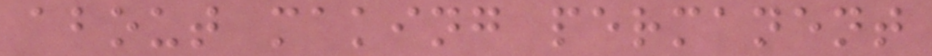about making permanent
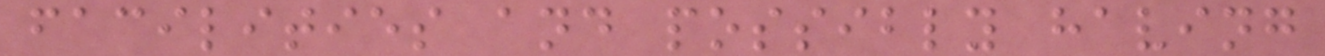facilities and possibly having
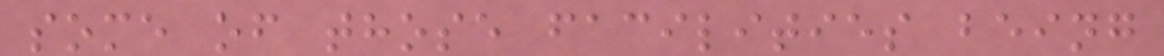some of those facilities being
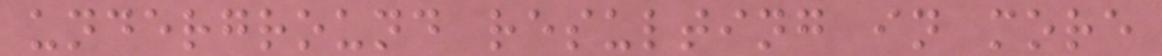underground resulting in more
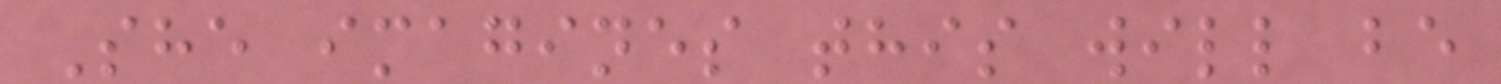She imagines this will be
